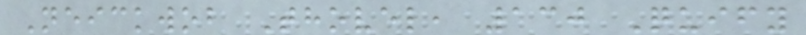Neickwob Thovel, 130 Quify
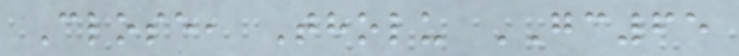Close, Tholu GC65
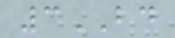3BD
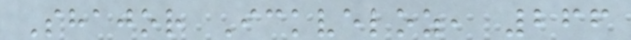Shajor Ickveloz, 266
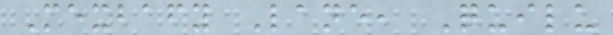Mexbafy Lane, Quilu
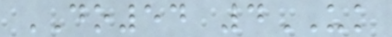DO54 4UK
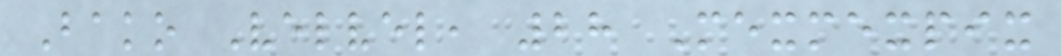Bako Velvel, 28 Mexmexpix
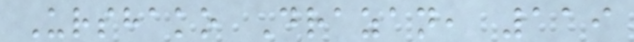Urshako Drazan, 119
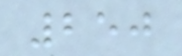250
